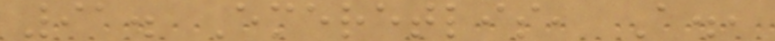91. Emeretlis, A.,
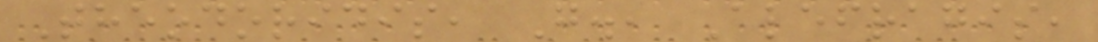Theodoridis, G., Alefragis,
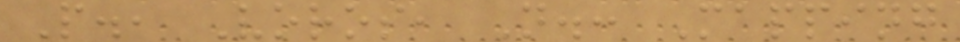P., Voros, N.: Mapping
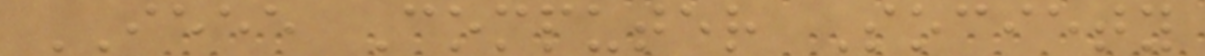IEEE Computer Society
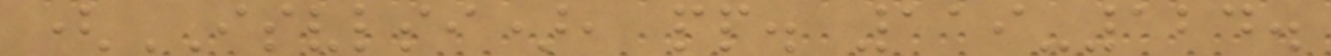(ISVLSI), pp. 119-124.
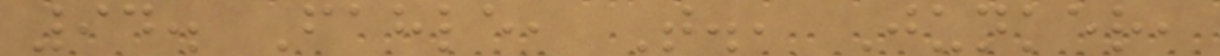94. Fahle, T., Junker,
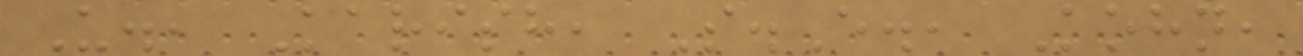U., Karish, S.E., Kohn,
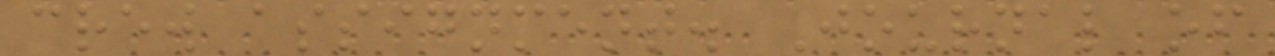crew assignment. Journal of
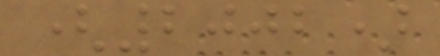(2002)
